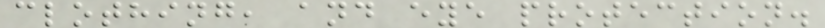clothing, and eye protection.
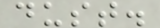dust.
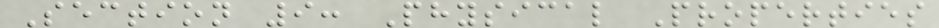Section 9: Physical Properties
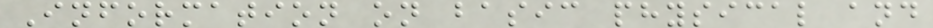Information on basic physical and
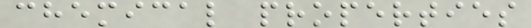chemical properties
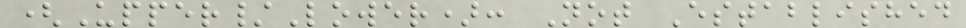(Upper/Lower): Not Established
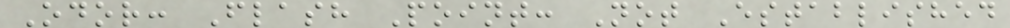Odor: Flash Point: Not Established
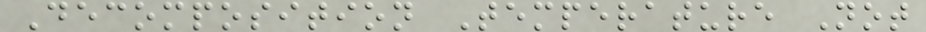Decomposition Temperature Not
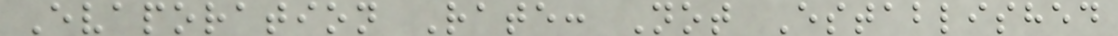Evaporation Rate: Not Established
